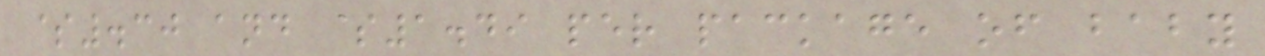$.30 and $1.49 per package of baby
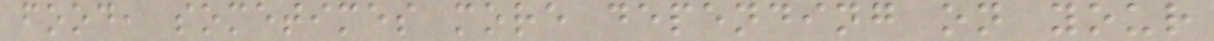food, sometimes more depending on your
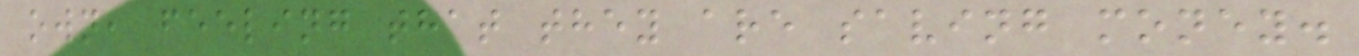own, feeling that they are saving money.
